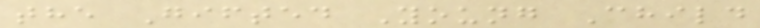the Gifted Young Child
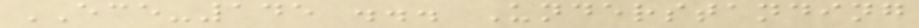ECE-145 ... Understanding
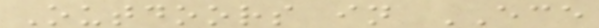Outdoors in ECE
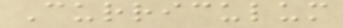Curriculum
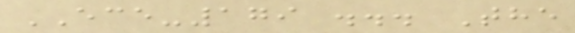ECE-179 ... The
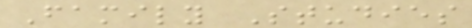Family Studies
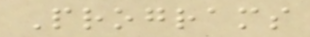Programs
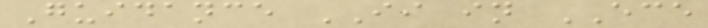Guidance II in ECE
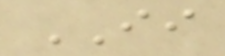II
